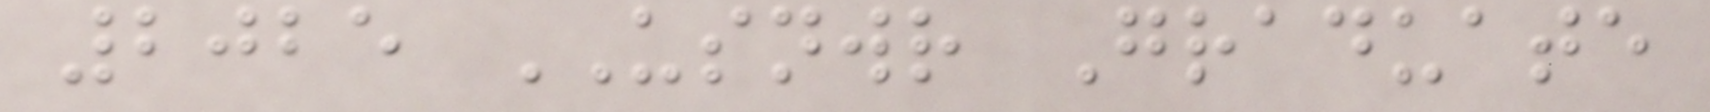2025 USNWR Graduate
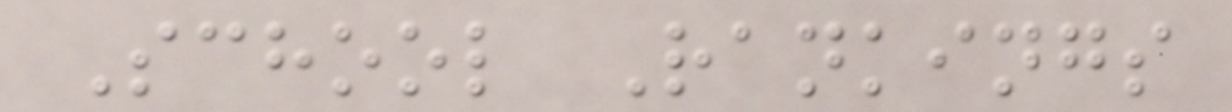School Rankings
